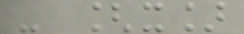- [x]
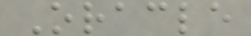Oracle
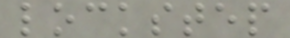lockstep
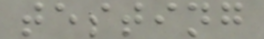testing
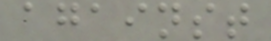against
